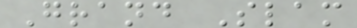Grand Slam
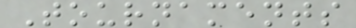Tournaments
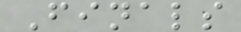Finals
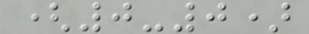(0-0)
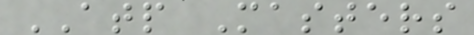ATP Masters
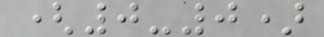(0-0)
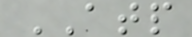ATP
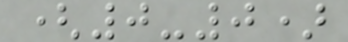(0-0)
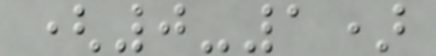(0-1)
